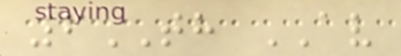6TH AV
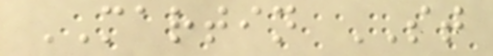MARTIN ST
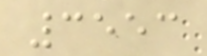3553
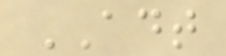ADT
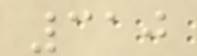310
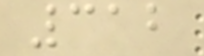312
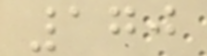170
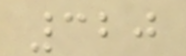320
